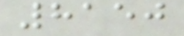8150
